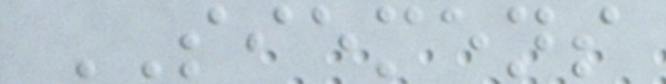SIEMENS
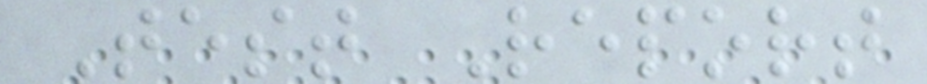Test Report
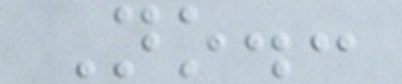No.:
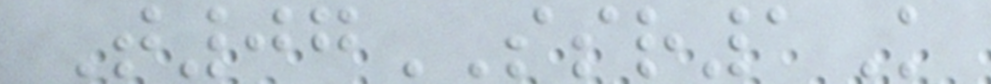T07SSR1K
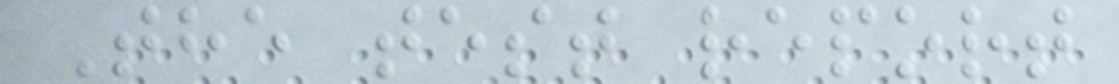The test report
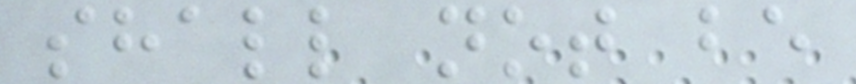shall not be
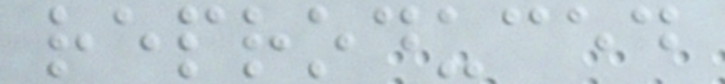reproduced
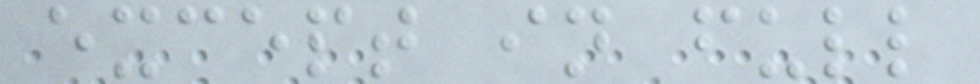except in full
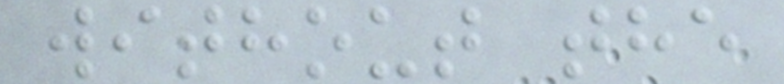without the
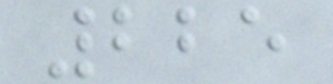225
